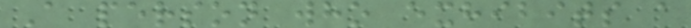A person who exhibits a
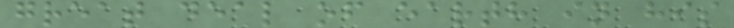great deal of earth in his
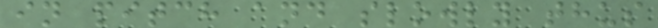in pitch and slowly thus
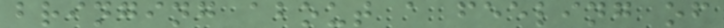bringing about a feeling of
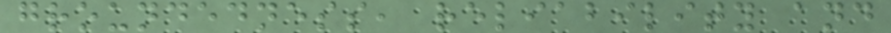groundedness, reliability and
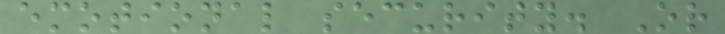emotional security. Or
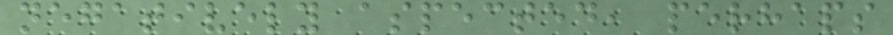negatively aspected, perhaps
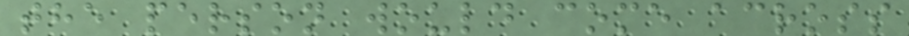the person would come across
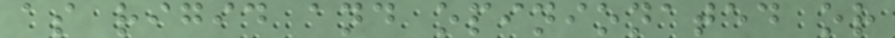as rigid and opinionated or
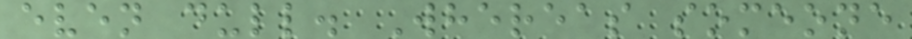even dull. Whereas someone
